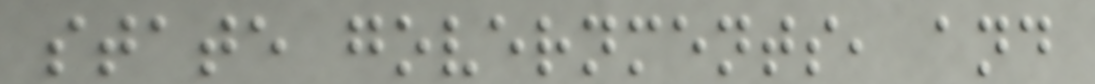state governments, and
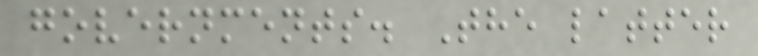governments. The latter
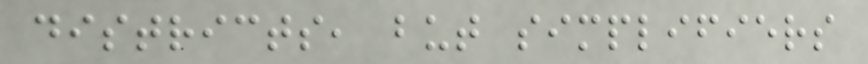districts, but simplifiers
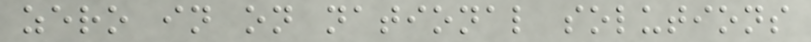zero in on national solutions
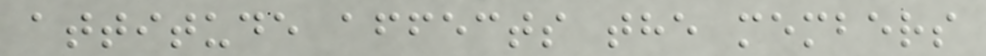attitude affects the members
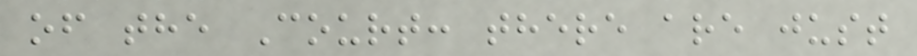of the Court: there are just
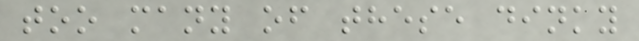too many of these dinky
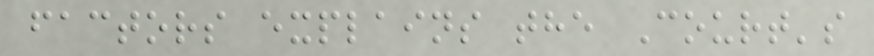factors explains the Court's
